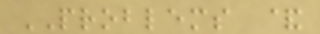PROBLEMS &
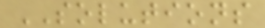SOLUTIONS
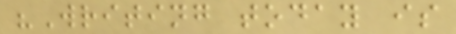"Writing today is
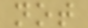not
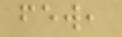few,
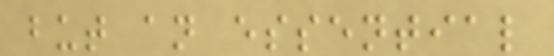but an essential
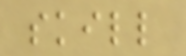skill
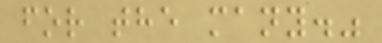for the many."
